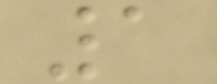1
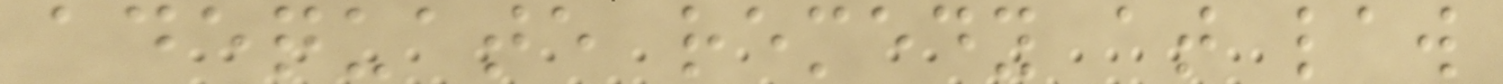adequate remedy at law
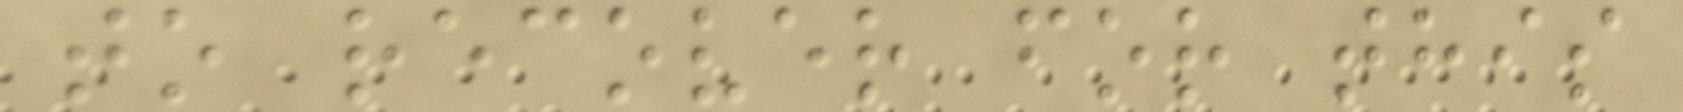to recover for this
